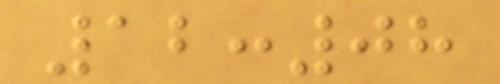12:08
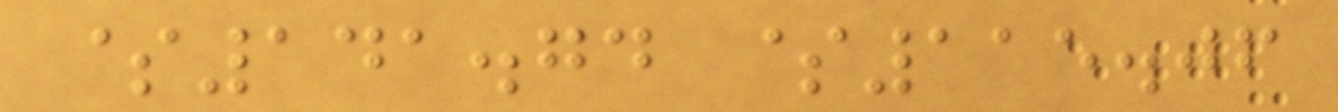$141.74 $115.06
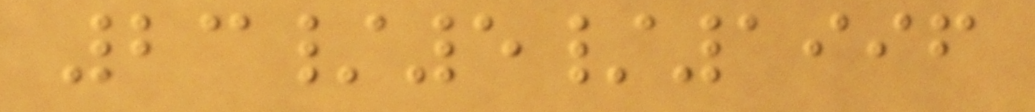23/5/1996
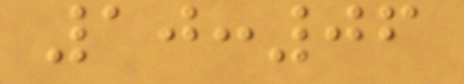10:06
